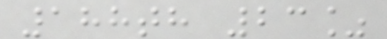188th 23%
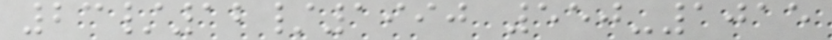23/12/1990 550-1015
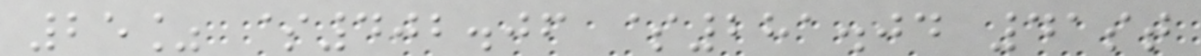25% $402.06 $281.04 41st
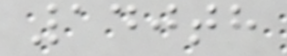140th
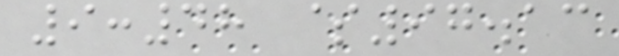9:48 $97.13
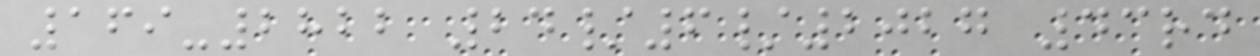169-2822 24/6/2027 43rd
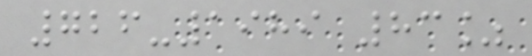726-1989 83%
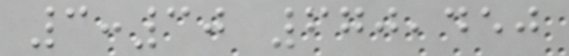3:30 670,450
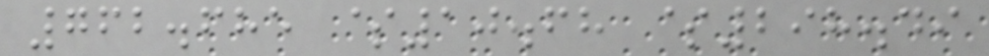762.685 $10.68 $298.49
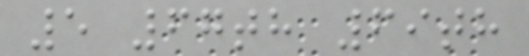5 67th 69th
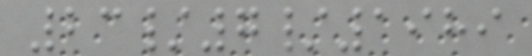23/7/1989
